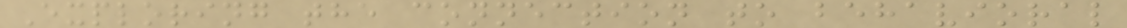Exploring the connection to behavioral
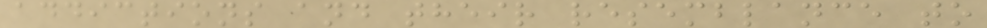addictions and their resemblance to
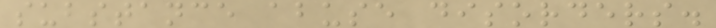substance abuse disorders.
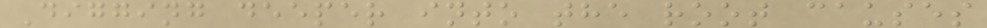Digging deeper into the root causes
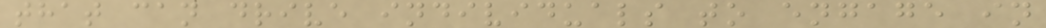that can drive individuals to engage in
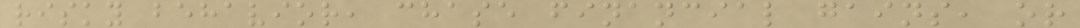risky behavior, chase financial gains, or
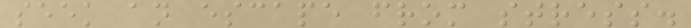seek an escape from stress.
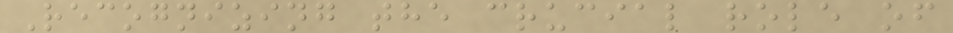Recognizing the crucial role of
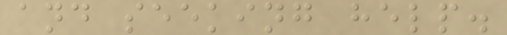and seeking help.
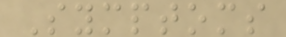Symptoms
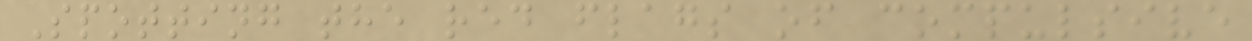Spotting the red flags of compulsive
